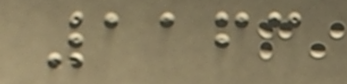1163
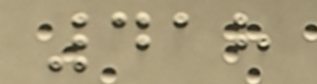418
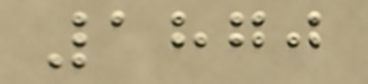1870
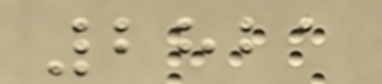2821
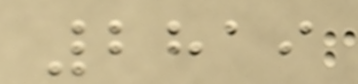2819
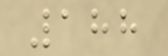188
